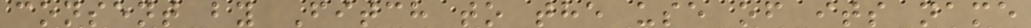consent by Fitch to the use of its name
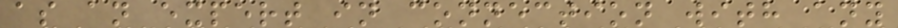as an expert in connection with any
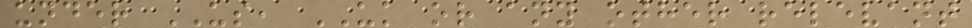under US, UK or any other relevant
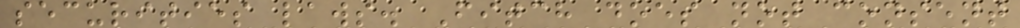securities laws. Fitch does not consent
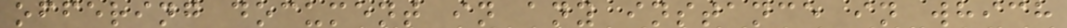offering document in any instance in which
